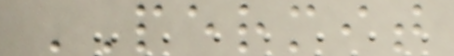PERMIT
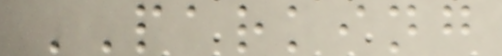PARKING
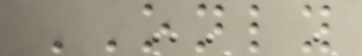ONLY
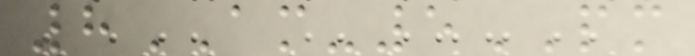8AM-5PM
